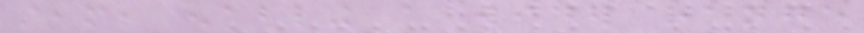steam, enabling a wider range
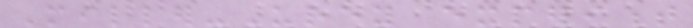Miller-Urey experiment
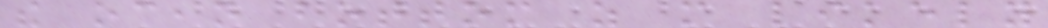the ocean bottom as more likely
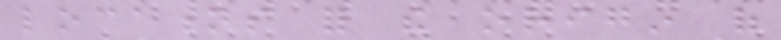locations for the origin of
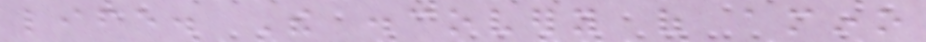life. The discovery of amino
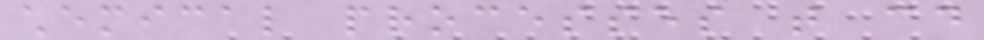chemical processes that could
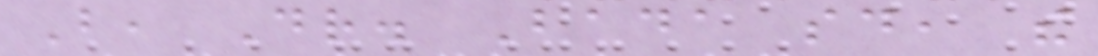But, Dr. Bada said, the
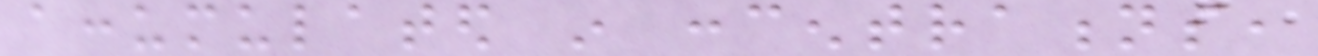accumulated in concentrations,
